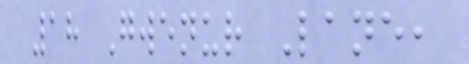18 Gwenur Lane,
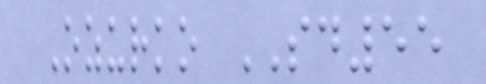Ozurko SD55
